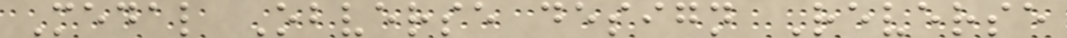Medal Obverse design Reverse
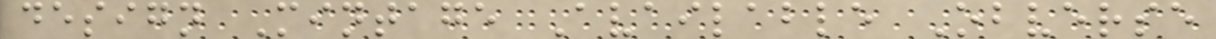design Mintage Available Obverse
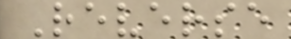Reverse
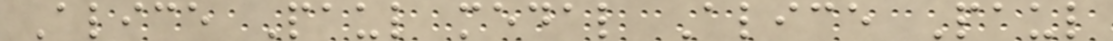Alice Paul medal Alice Paul
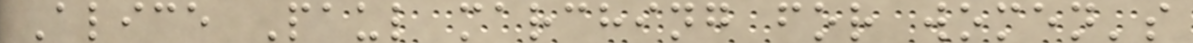Alice Paul marching for women's
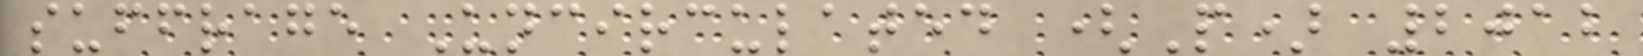suffrage Uncirculated (P) 2012
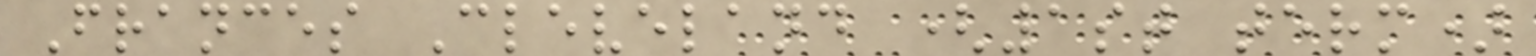Frances Cleveland (1st term)
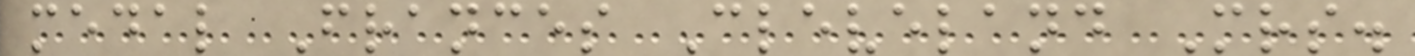medal Frances Cleveland Mrs.
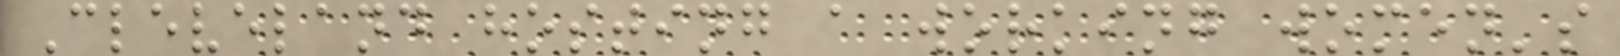Cleveland hosting a working women's
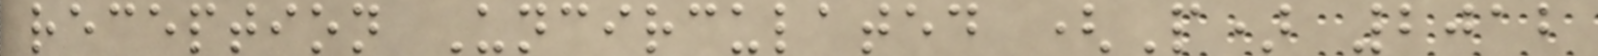reception Uncirculated (P) 2012
